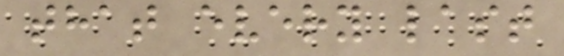that every last
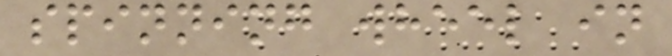spinning wheel in
